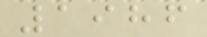1986
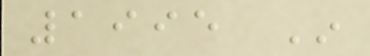1995 In
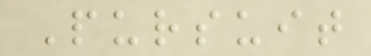Pursuit
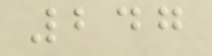247
